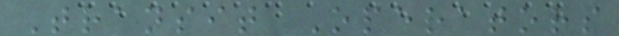Transit Operators
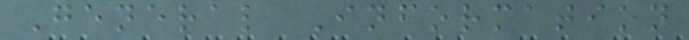General Information
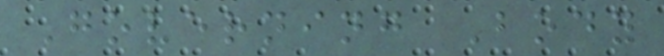Governing Body
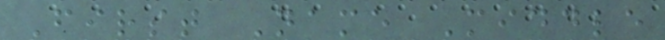First Name Middle
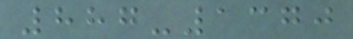887-1370
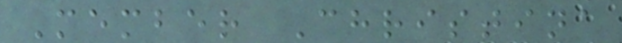Member Christina
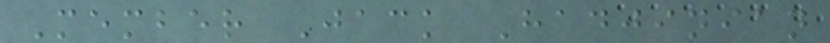Member Jack Hadjinian
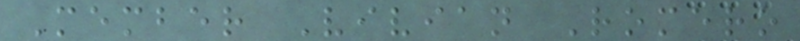Member Vivian Romero
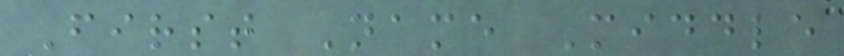First Name Middle
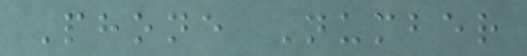Phone Number
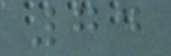74
